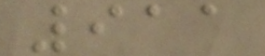911
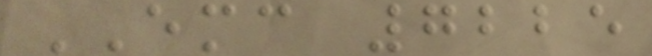EMC 7225
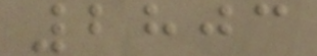2803
